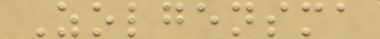Zolgensma
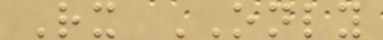Rx ONLY
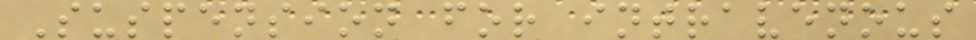Suspension for intravenous
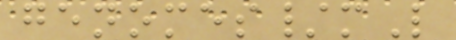genomes/mL
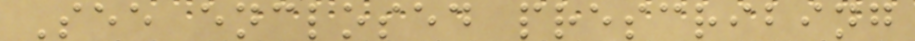See enclosed prescribing
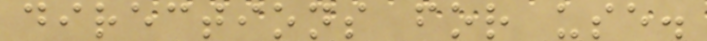directions for use.
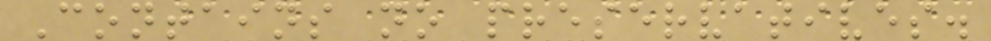Contains no preservatives.
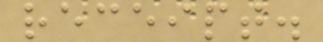receipt.
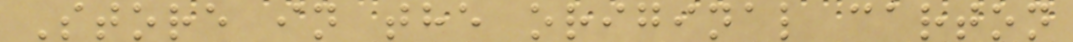Store in the original carton
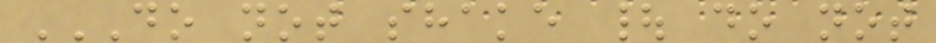DO NOT SHAKE | DO NOT
